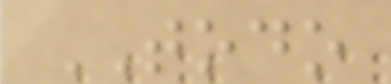TODO
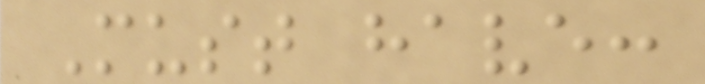Must have:
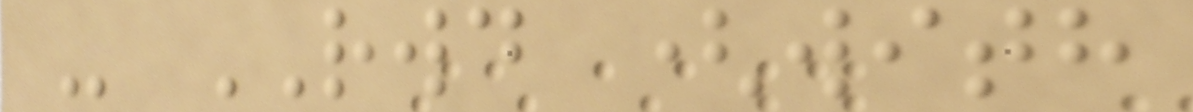- RWD (with
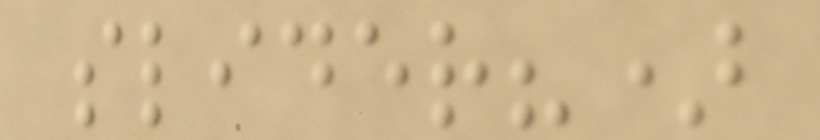slider?)
